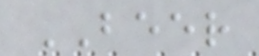BEER
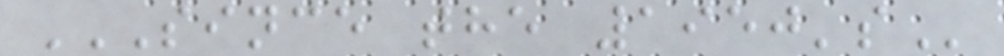SINCE THE 1950'S
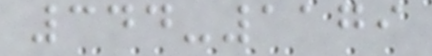344-1179
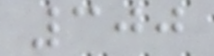300
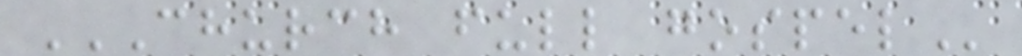CHURCH FULL GOSPEL
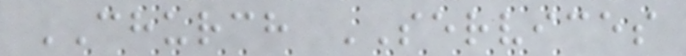CHURCH SERVICES
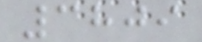3809
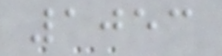1053
